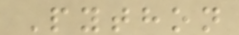Python
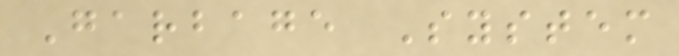Garbage System
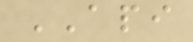API
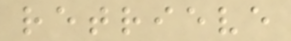retrieve
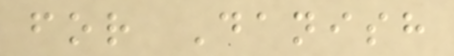for Danish
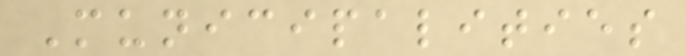Municipalities
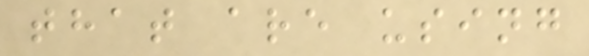that are using
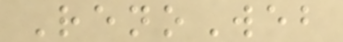RenoWeb
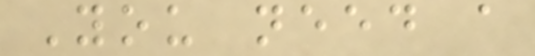You need a
